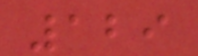129
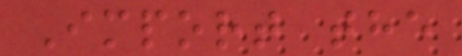Import the
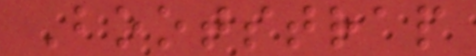Bootstrap
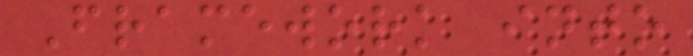Framework into
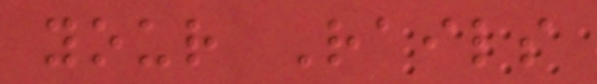your Rails
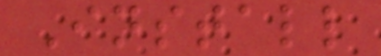Install
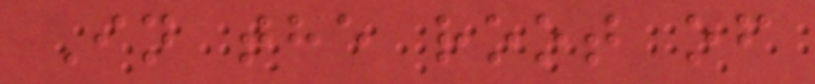In the root of
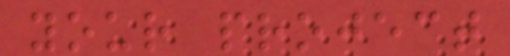your project
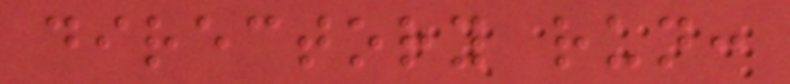directory run:
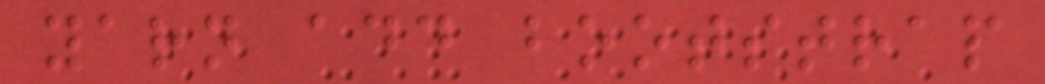yarn add bootstrap
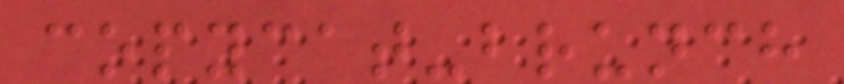copycat-brunch
